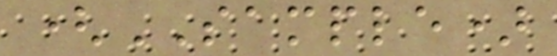(SAMPLE)
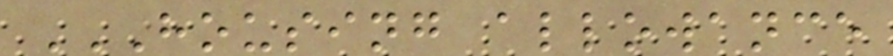HOUSING ALLOWANCE
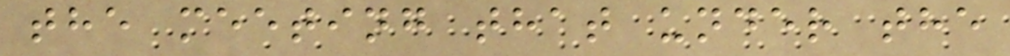the meeting that under the
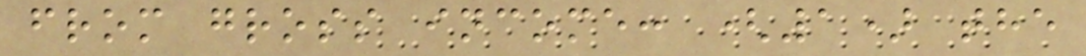from gross income: (1) the
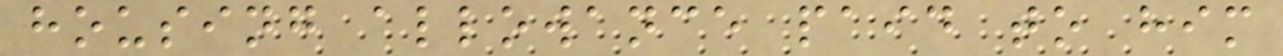housing allowance paid to him
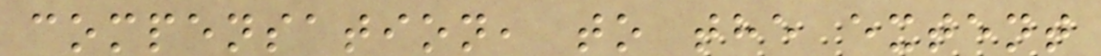compensation, to the extent
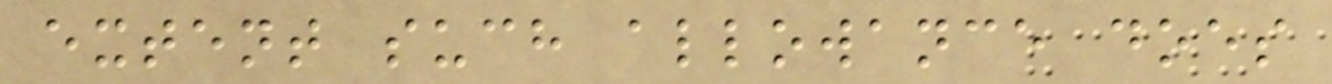extent such allowance does
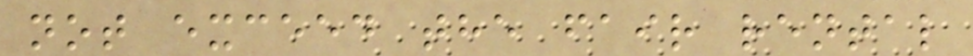not exceed the fair rental
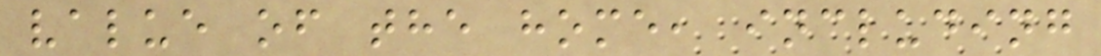value of the home, including
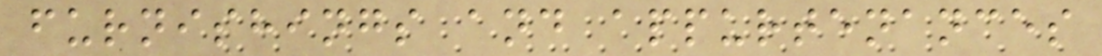furnishings and appurtenances
